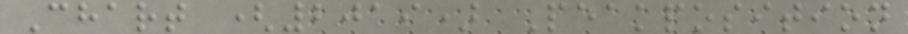Chart (2019) Peakposition
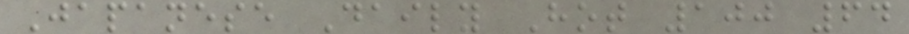Japanese Daily Hot 100 64
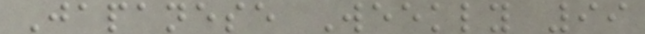Japanese Weekly 99
